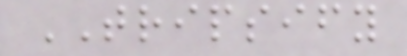TRIPSIFY
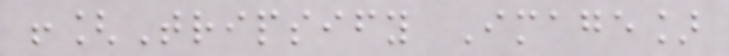![Tripsify Image]
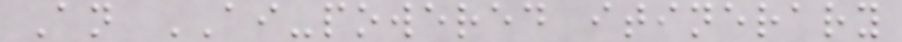An AI-powered itinerary
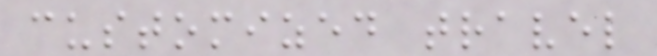customized travel
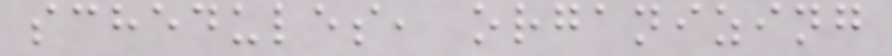schedules, organizing
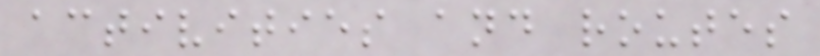activities and routes
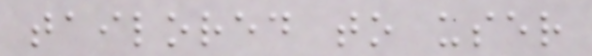tailored to user
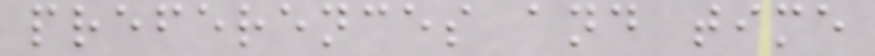preferences and time
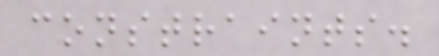constraints.
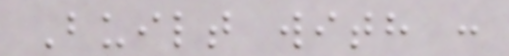Built with :
